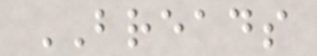BREADS
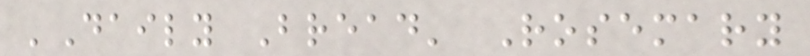'Daily Bread' Rosemary
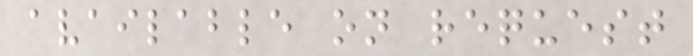available on request
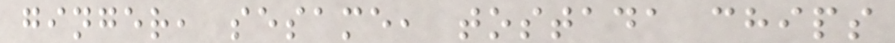ginger, sesame, tostada chips
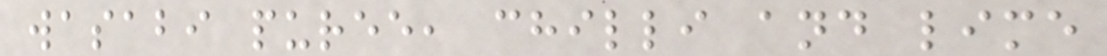wasabi puree, chilli and lime
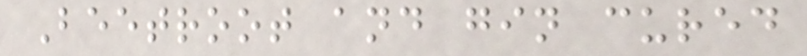Beetroot and gin cured
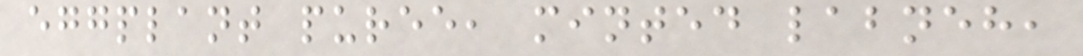eggplant puree, minted labneh,
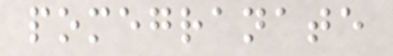pomegranate
